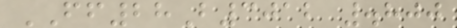FF28B3012 .800
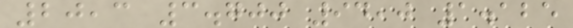20,3 3.700 94,0 1.125
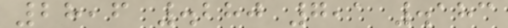28,6 .280 7,1 .183
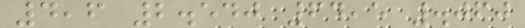4,6 2.540 64,5 .060
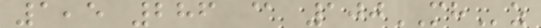1,5 286 @ 100MHz
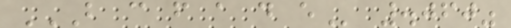B C F A D E .060"
